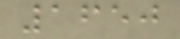1650
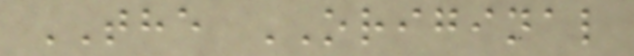THE ORIGINAL
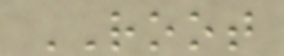ROOT
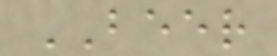BEER
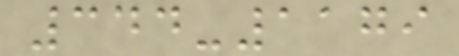344-1179
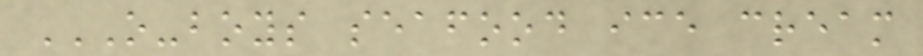O-BOYS SEAFOOD ICE CREAM
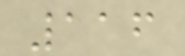116
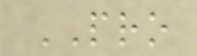PRO
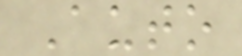Auto
